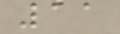11
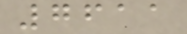7611
